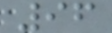96
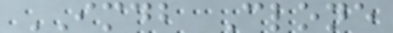IMDB Clone
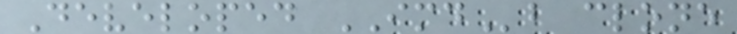Developed IMDb clone
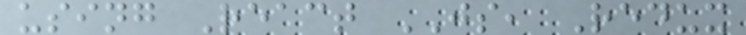using React JS, Redux
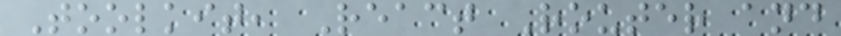Toolkit, React Router and
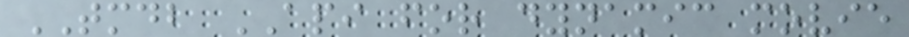TMDB API for dynamic movie
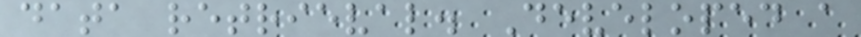data retrieval. Developed a
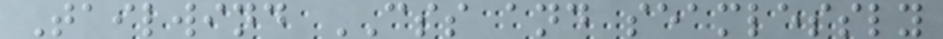Tailwind CSS and seamlessly
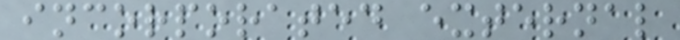incorporated external
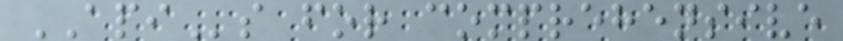APIs for comprehensive
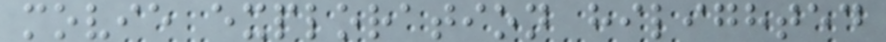movie exploration hilighted
